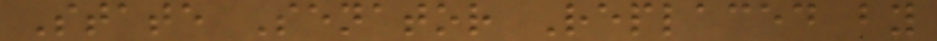State Senator Replaced by
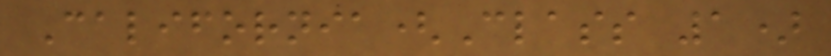California(Class 1)
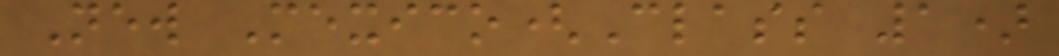New Mexico(Class 1)
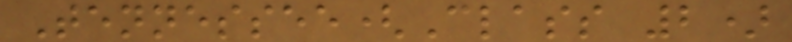Tennessee(Class 2)
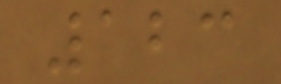123
